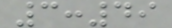3:49
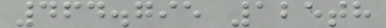464.795 125th
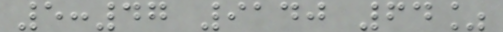5:47 9140 64%
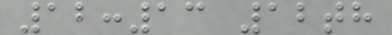12:13 12th
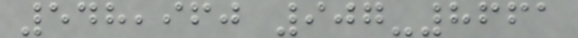548,960 907-8661
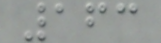163
